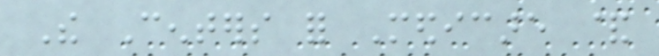The Centers for Medicare &
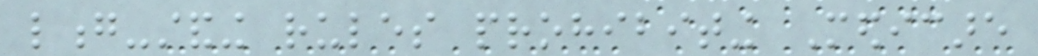long-standing rules prohibiting Medicare
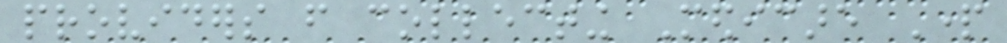providers from collecting Medicare Part
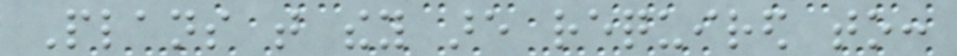Plans that they are required to:
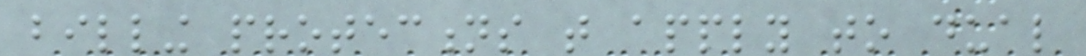billing protections that apply to dual
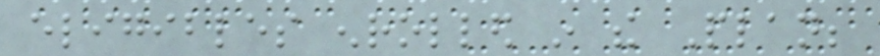eligibles enrolled in the Plan;
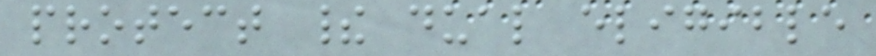protect their dual eligible
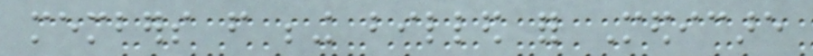members from being billed for Medicare
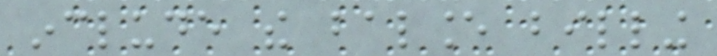include the balance billing
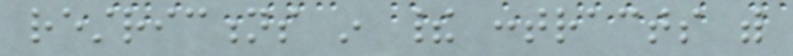restrictions in their contracts with
